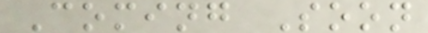Coming Soon
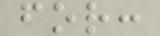for:
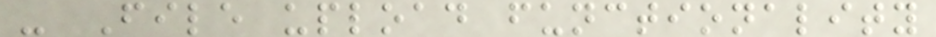- File upload functionality
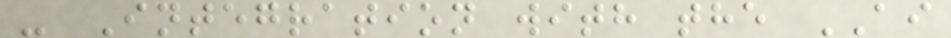- Integration with the AI
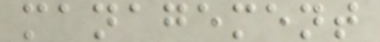management
